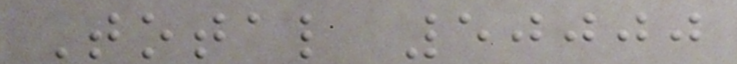Total 50000
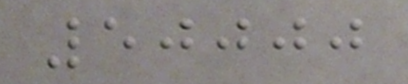50000
